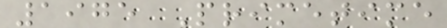1975 Primetime
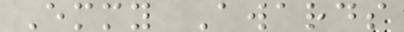Emmy Awards
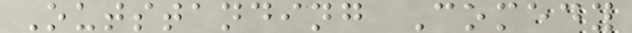Outstanding Comedy
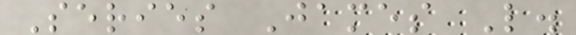Series James L.
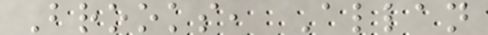Brooks, Allan
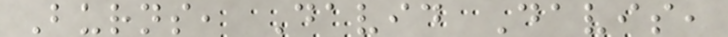Burns, David Davis,
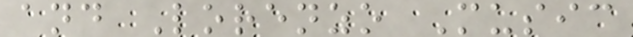and Lorenzo Music
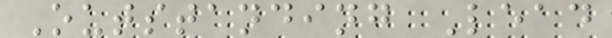Outstanding Lead
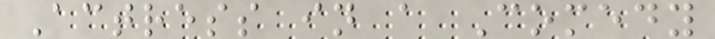Actress in a Comedy
